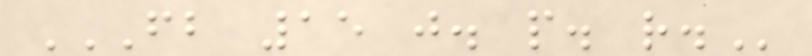FB 15 J. P. R.
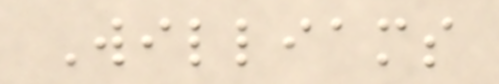Williams
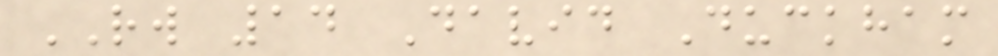RW 14 David Duckham
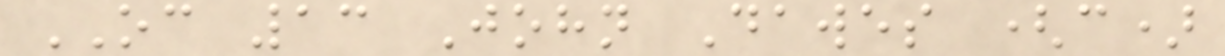OC 13 John Dawes (c)
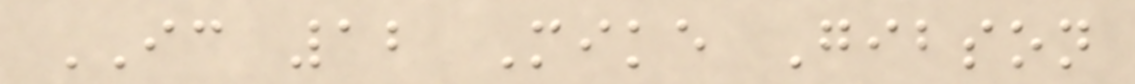IC 12 Mike Gibson
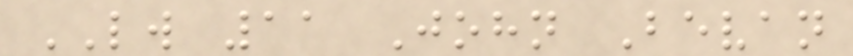LW 11 John Bevan
